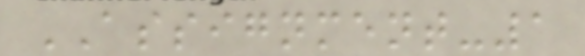ASSIGNMENT-1
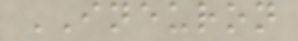INEURON
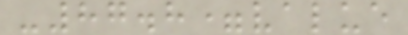-87.8=value
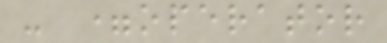- =operator
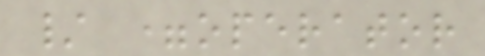/ =operator
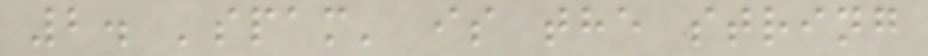2. 'spam' is the string
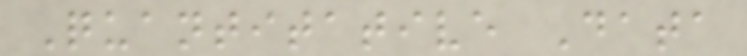Quantitative Data
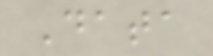Data
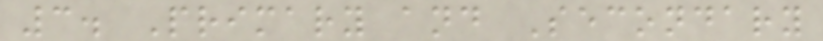3. Primary and Secondary
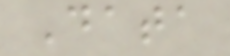Data
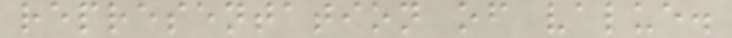representation of value.
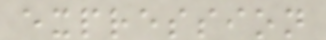expression
